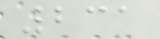231
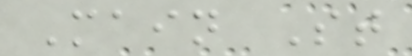Main St
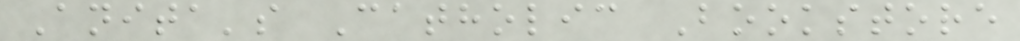Anita's Catholic Bookstore
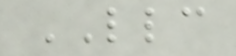LLC
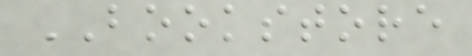BOOKSTORE
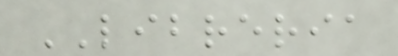LIBRERIA
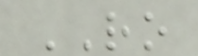RO
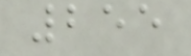255
